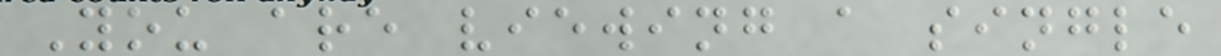You are viewing a single
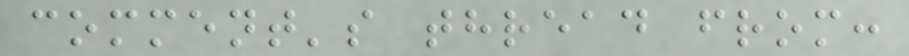comment's thread from:
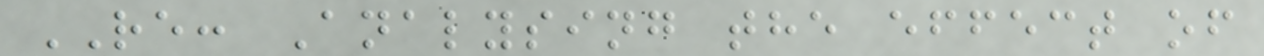RE: Analysing the effect of
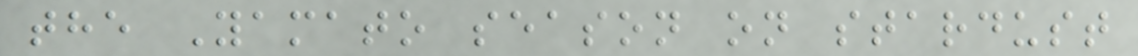the Yamato season on stardust
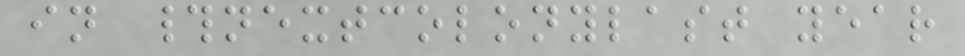in #nextcolonylast year
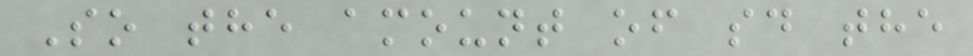So the amount of sd the
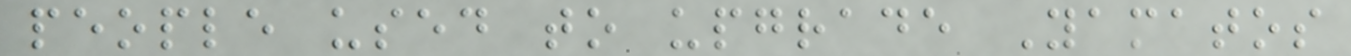people used to upgrade Yamatos
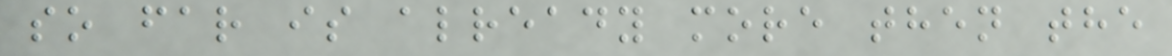so far is already more then the
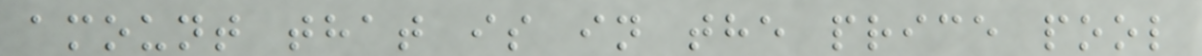amount that is in the price pool
